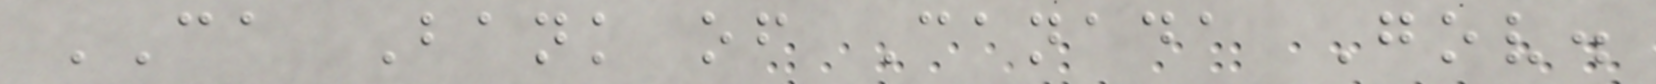CA Bank of Canada Gov.
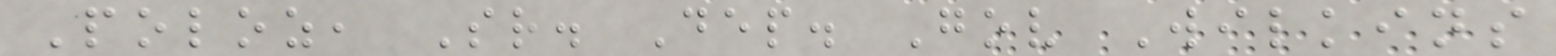Poloz, Sr. Dep. Gov Wilkins
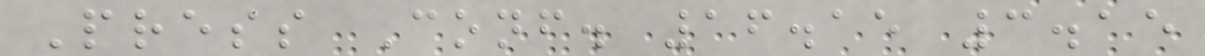Press Conf. 16.15 3.15
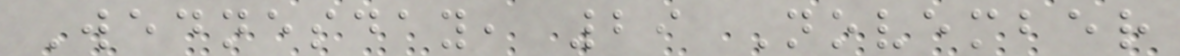Wednesday, 29 November
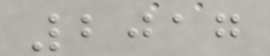2017
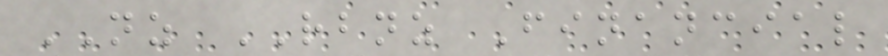NZ RBNZ Financial
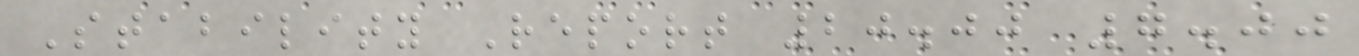Stability Report 20.00 7.00
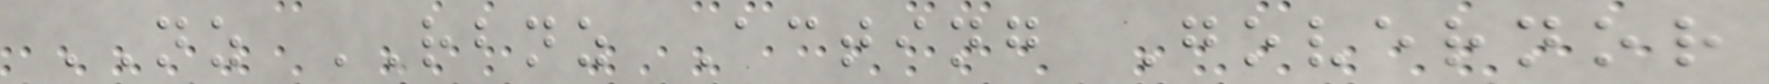NZ RBNZ Acting Governor
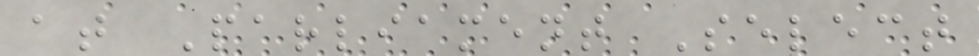at Parliament Select
